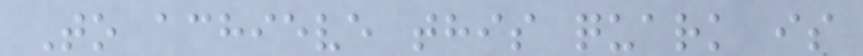To achieve this quark is
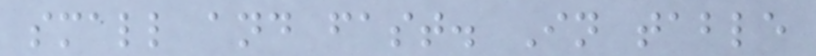small and fast. In table
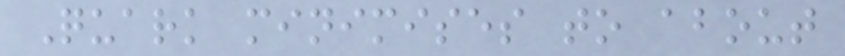Quark minimises to about
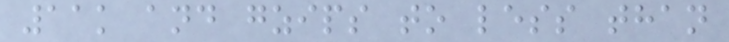11k and gzips to less than
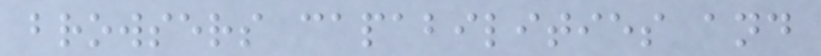browsers capabilities and
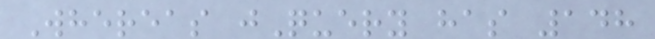Whereas jQuery has 148
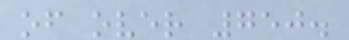of over 750.
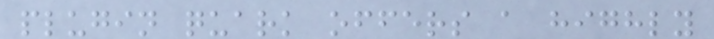plugin quark offers a highly
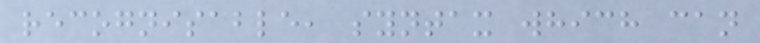recognisable, syntax which can
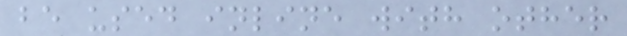be used inline with other
